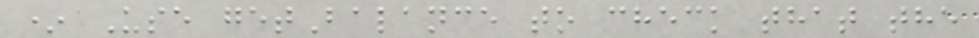* Use getBalance to check that the
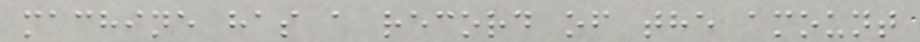machine has a record of the amount
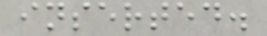inserted.
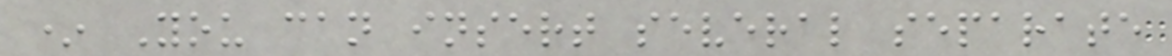* You can insert several separate
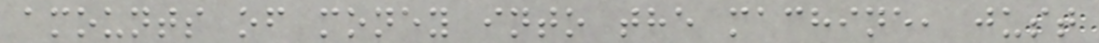amounts of money into the machine, just
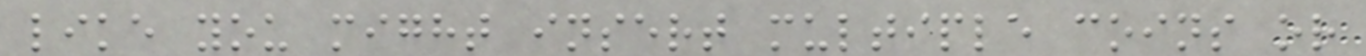like you might insert multiple coins or
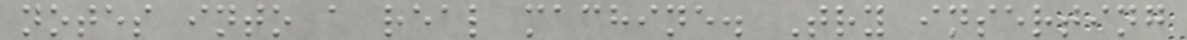notes into a real machine. Try inserting
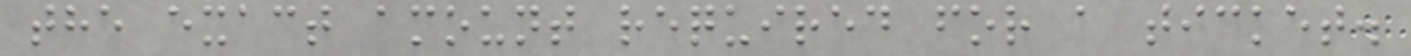the exact amount required for a ticket.
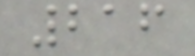216
